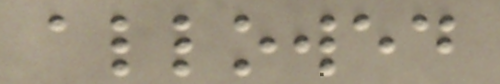allowed
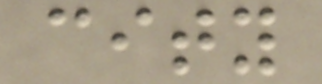city
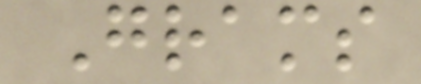Grams
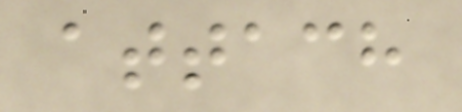attach
